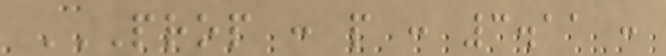PROP : P : 3.11 :
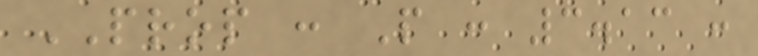PROP : P : 3.13 :
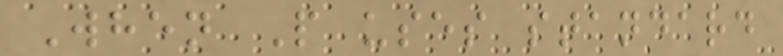When P uses standard
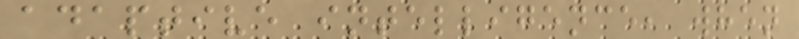adaptive intelligence, when
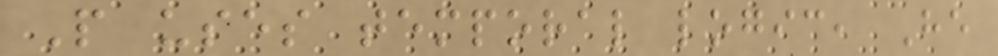P uses temporal logic, He
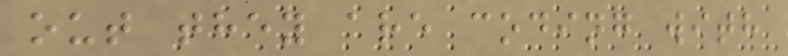out they are coding with
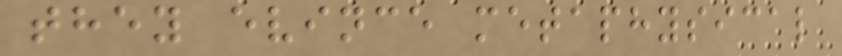they evince metaphysical
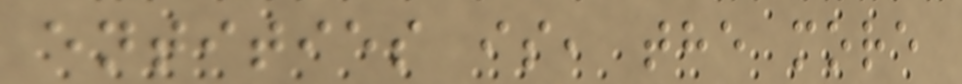entities is, the more
